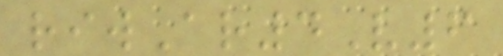riwAr4V6
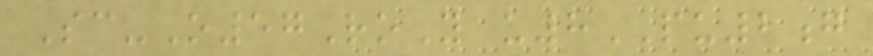Sc-O57RoY u8PU2g
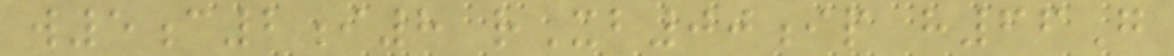w5c2i8 rXb00ip h66G
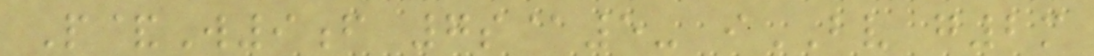P&W9f 7s@5- iBV g2m
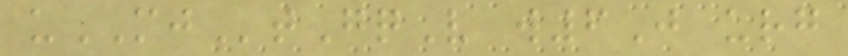uMJtGqV w6J urg
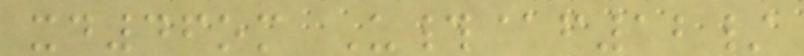xd46om U#@f12/
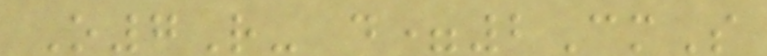O7R- d=2CmS
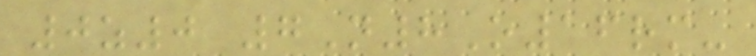0z0 7N8O16rm-
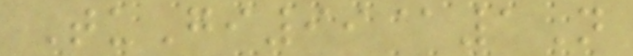TuGi99@1N
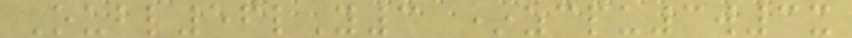Oubl56lY3 *zcpu3w3x
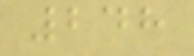248
